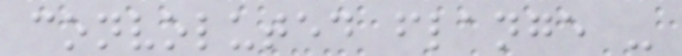convoluted flange -
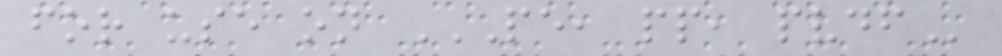for use on PE, PP, PVDF
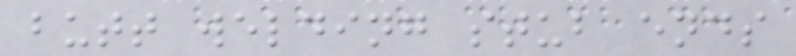butt welding stub ends
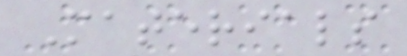Materials
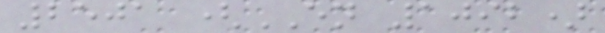2501 (EN 1092)
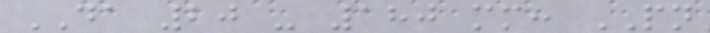DA 20 - 180 mm: PN
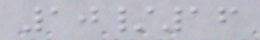10/16
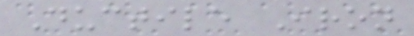Ductile Iron
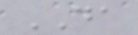DA
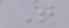T
